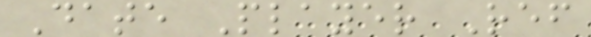Date Player Ref
